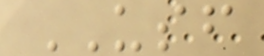USF
